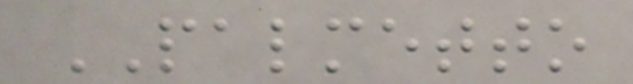PALMETTO
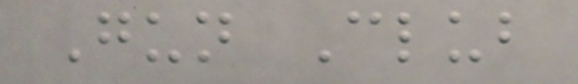Gun Club
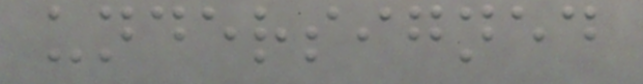undersigned
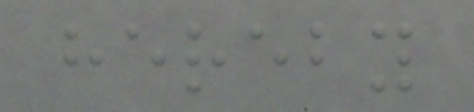hereby
